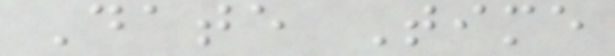Date Time
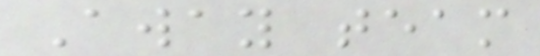Away team
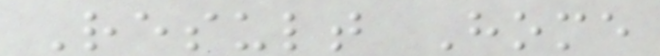Result Home
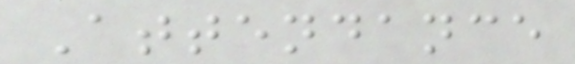Attendance
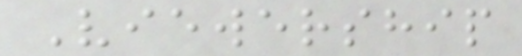Viewership
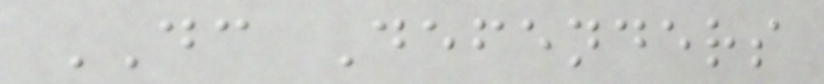DC Defenders
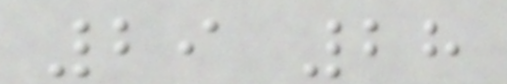29 28
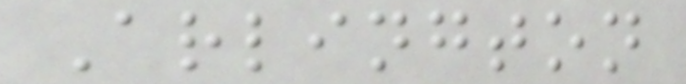Arlington
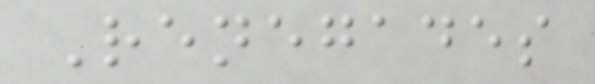Renegades
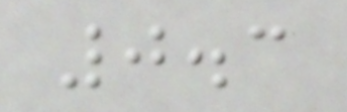0.3
